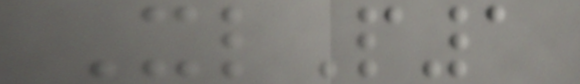XlP1
